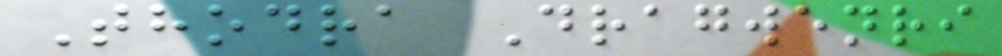Thodra Dragwenri
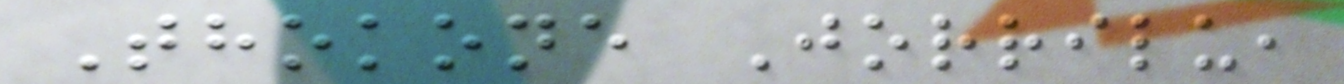Thokone Jorrilu,
